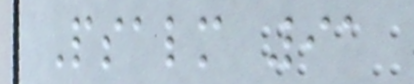Psalm 91
